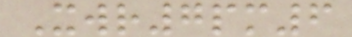Xwr7pm6
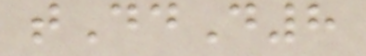tDdD8
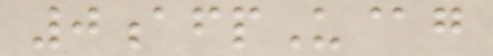0afpU@g
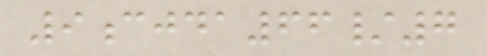9cjda66/7
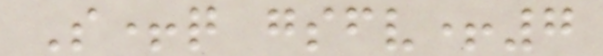S+q gsfv+7
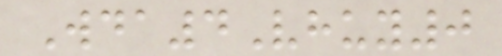Wda4Vhuy0
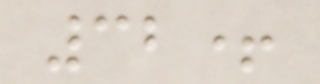32+
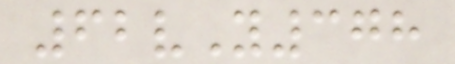62vY378
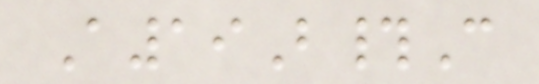A19B#C
